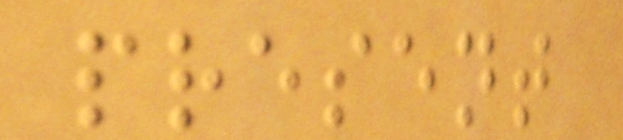present
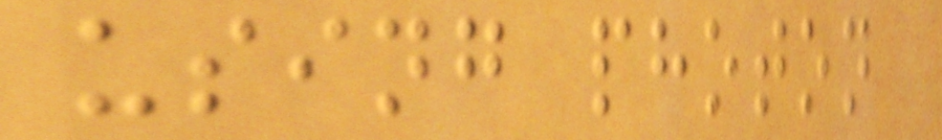using photon
